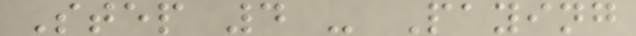Step 4 - Paying
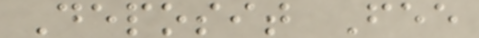Deposit Fee
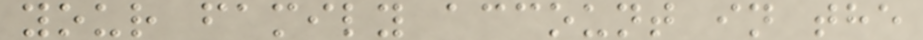your family account in the
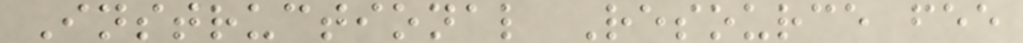Instructional Resource fee
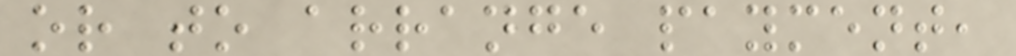or to arrange payment,
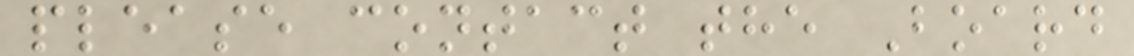please contact the Board
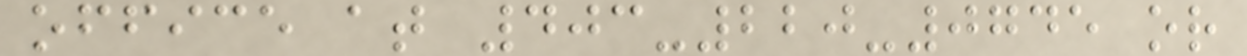office at 403-220-0745 or
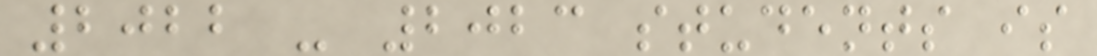2022 - 2023 students is
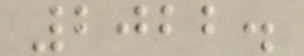2022.
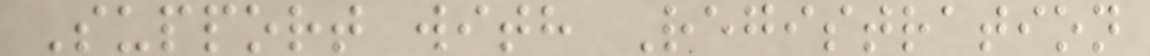Support with Registration
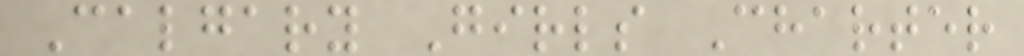Calgary Girls Charter
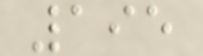195
